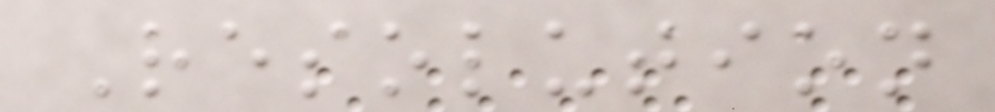Resolution
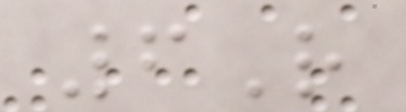6R
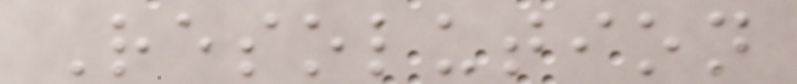Resolution
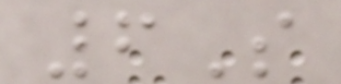6S
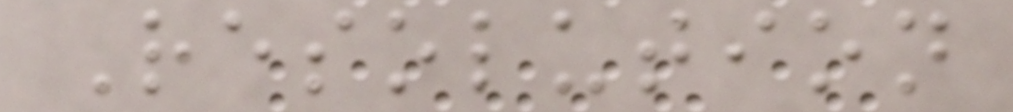Resolution
